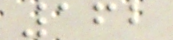162
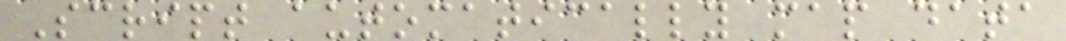Script automatically map data
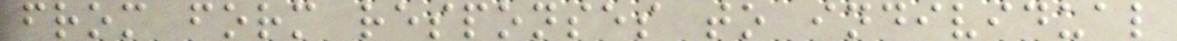from form responses to individual
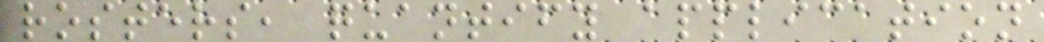rosters, quantify application
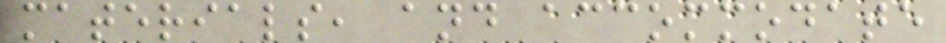materials, and accommodate
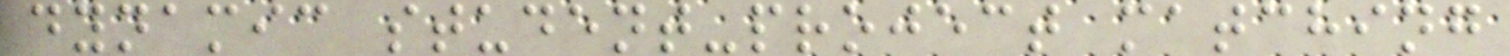dynamic student-project matching
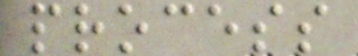process
